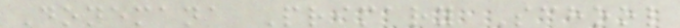Donemana Primary School
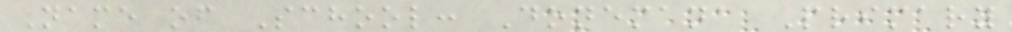Name of School: Donemana Primary
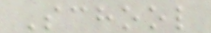School
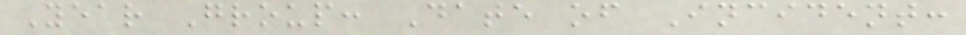Year Group: Date of Incident:
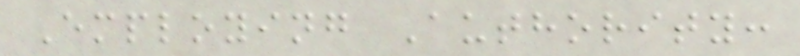Employing Authority:
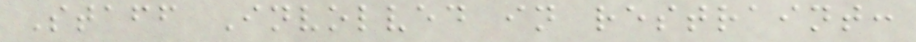Staff Involved in restraint:
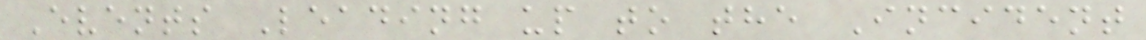Events Leading up to the Incident
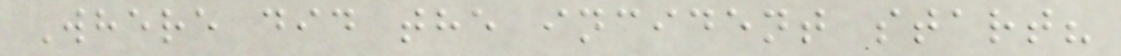Where did the incident start?
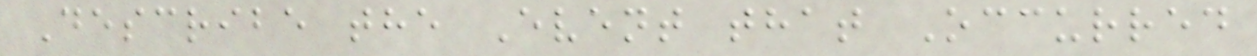Describe the Event that Occurred
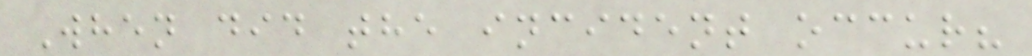When did the incident occur?
